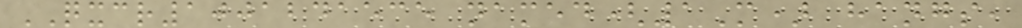QXCR1001241535 named(1M) hangs,
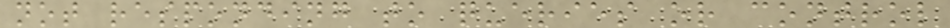not responding to queries or control
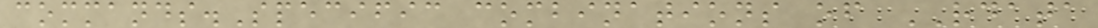commands.Specific combinations of RDATA
